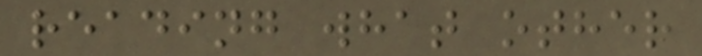reading what other
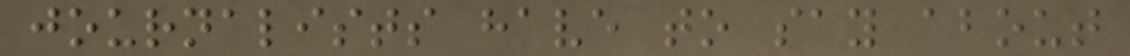journalists have to say about
